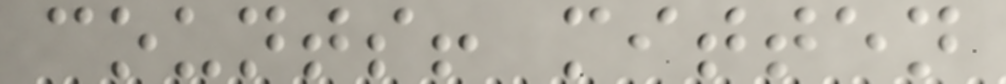counts! mitten
